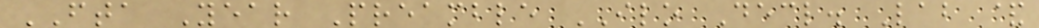FTA Year Preamble ILO Decl. Lab &
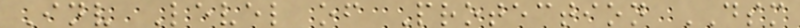Inv Level of Protection DSM
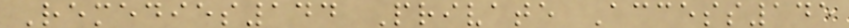Remedies144 Private Access145
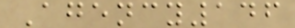Agency146
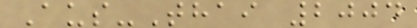Aus-Thai 2004
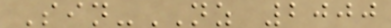Sin-NZ 2000
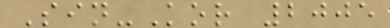Sin-Kor 2005
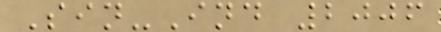Sin-Ind 2006
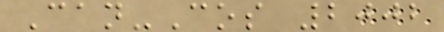Can-Cos 2002
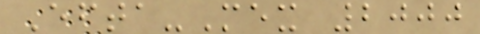Efta-Mex 2000
